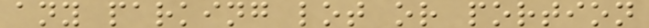any parking lot or portion
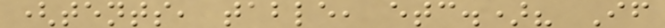(tents, table, etc.)? If
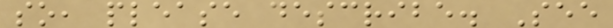so, please describe. See
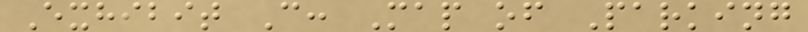Exhibit C: Map of Parking
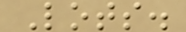Lots.
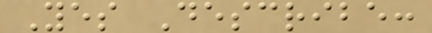Yes Describe:
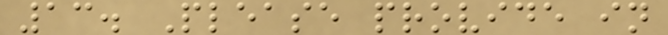13. Please provide in
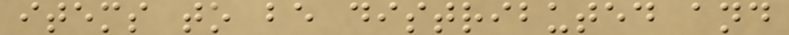items to be distributed and
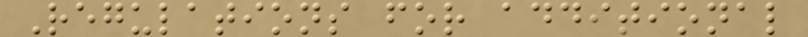Regulations for additional
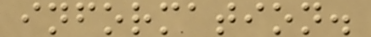information.
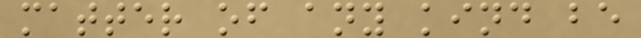matter of any kind be
